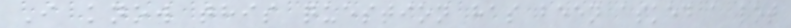I know this question has been asked a lot
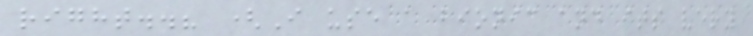right..? (I use a bionic and its very
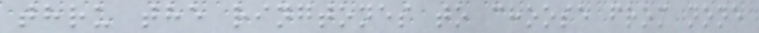thru the ringtones to choose from none
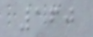160
